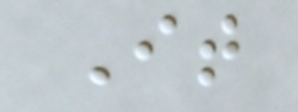It
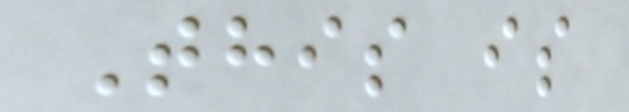This is
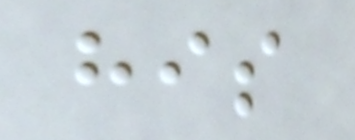his
